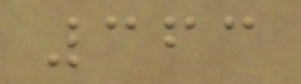363
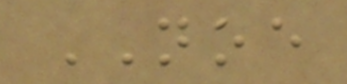NOE
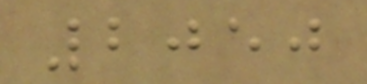2050
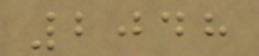2048
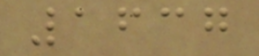1637
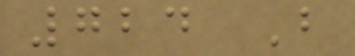724 B
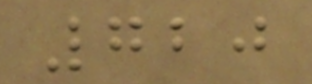720
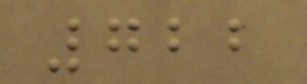722
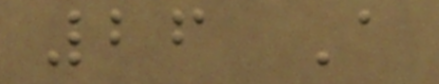26 A
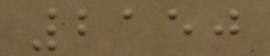2150
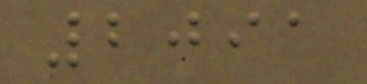2091
